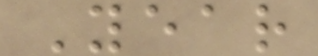Year
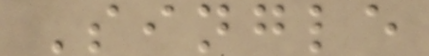Single
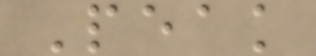Peak
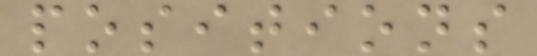positions
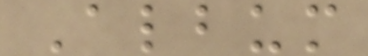Album
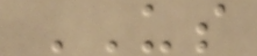US
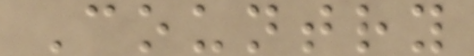Country
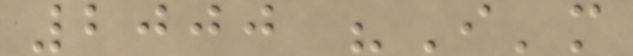2000 "I'm
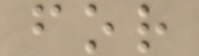for
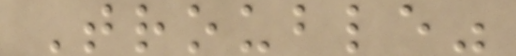Trouble"
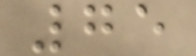75
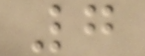7
